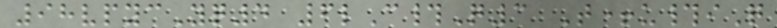98vpycYq4 6lC#Q3 T+u#iQ
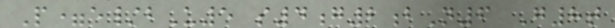P=e/bU5 s4g2bN6 G8t
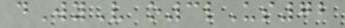dWyV o3lUs72
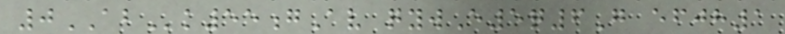0ABk55gAv qywE5q6G efjh1
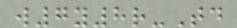w7y8r-Td
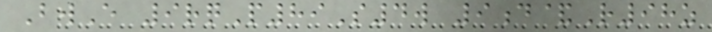BwE 9rqP89S4w 9d&R98z
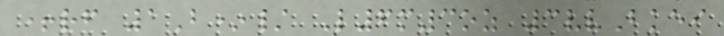+rf 1B*/ L6m3oz 3vvBkei
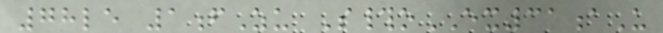78le 1fZu S#oEX31aU
